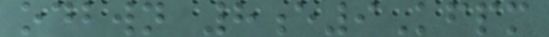odbwn 8e9Kfpm
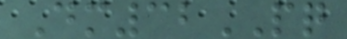Dm32PQ
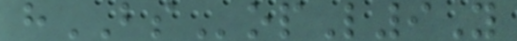hBSopL9Y
